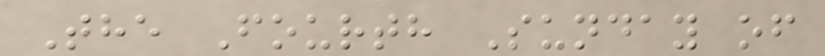The Fourth Sunday of
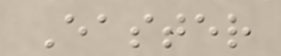Easter
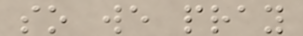so we pray
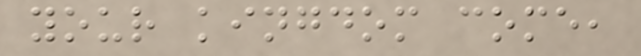your kingdom come,
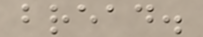bread.
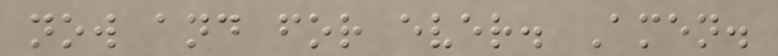now and for ever. Amen.
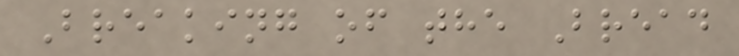Breaking of the Bread
